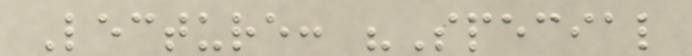Lecture: "Special
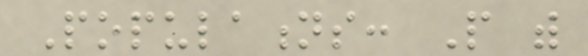Populations: People with
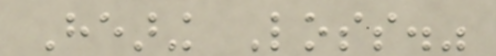Hearing Loss."
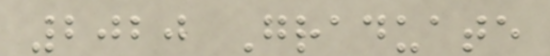2020 Graduate
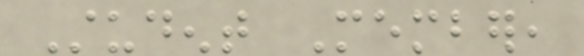Student Member,
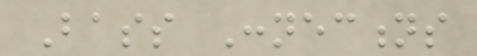Bass Connections
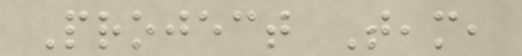Project Team,
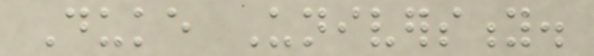Duke University.
